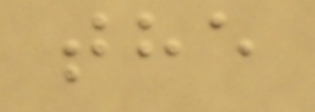the
